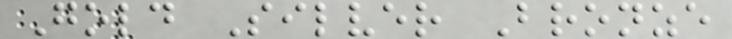Gold Silver Bronze
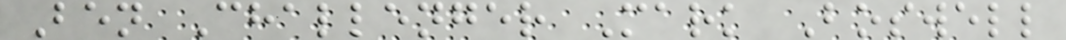Ben Challenger Mark Boswell
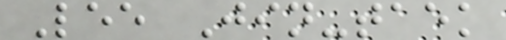Lee Jin-taek
